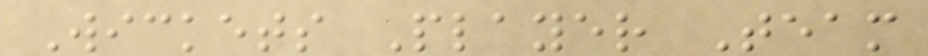Wickets Player Team
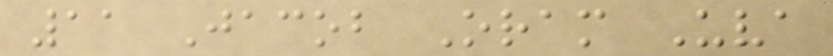11 Jacob Oram Uva
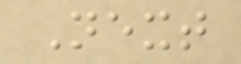Next
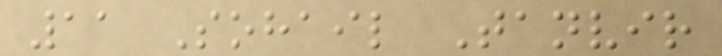11 Sohail Tanvir
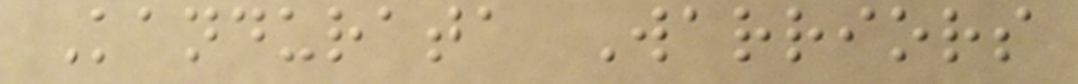Kandurata Warriors
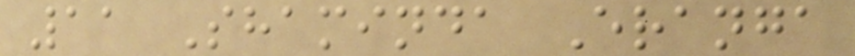11 Shaminda Eranga
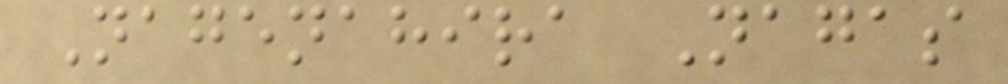Nagenahira Nagas
